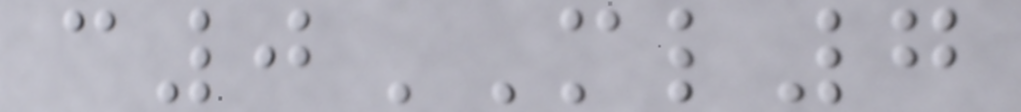c0ML7
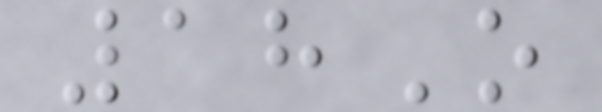18O
